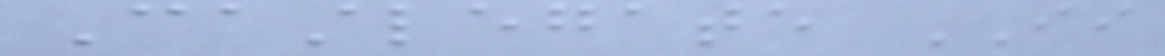Castlegate II
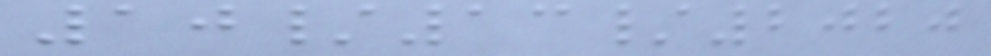10/13/2020
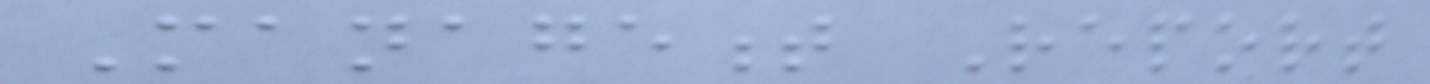Management Report
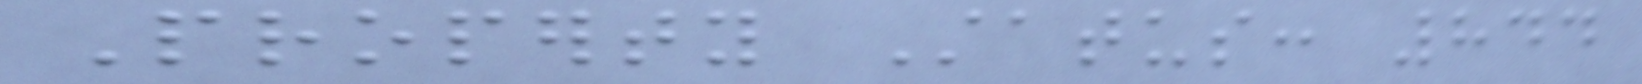Property Status: 844
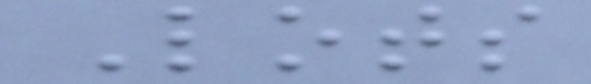Lots
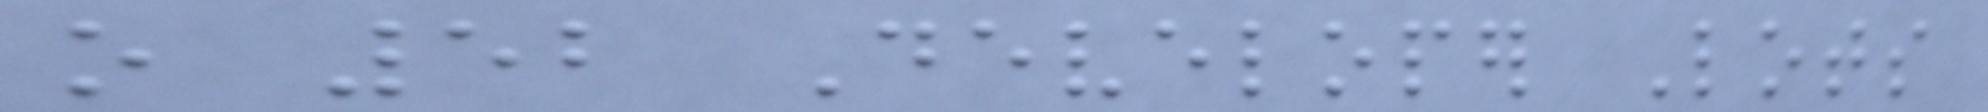o 52 Developer Lots
